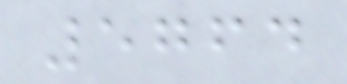5764
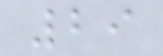29
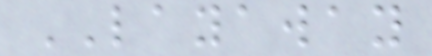LAYAWAY
